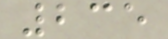235
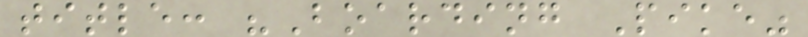title: "Boarding Pike"
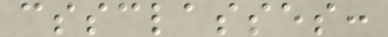cssclasses:
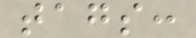tags:
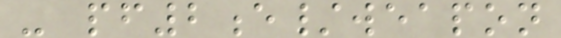- pf2e/weapon
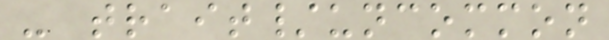- trait/uncommon
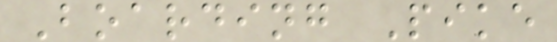Boarding Pike
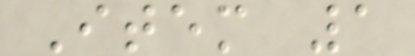Item 1
